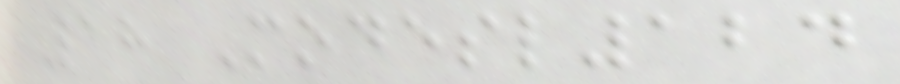18 Modesl124
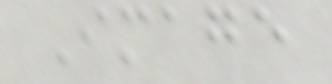Image
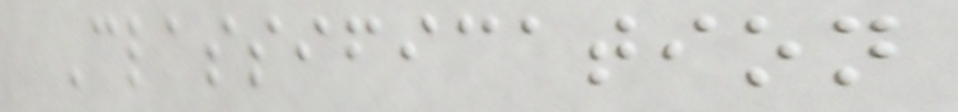Classification
